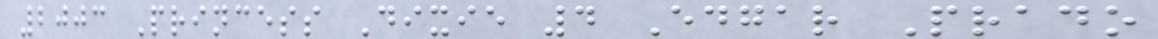2003 Princess Dixie 4 Edgar Prado
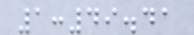1:49.41
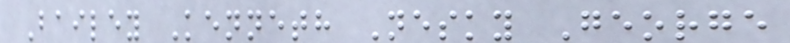Bailey Kenneth Nesky George
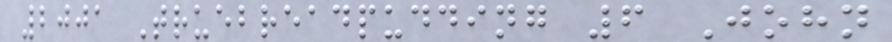2001 Truebreadpudding 6 John
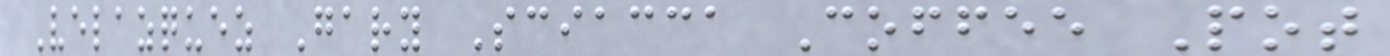Velazquez Gary Sciacca Coffee Pot
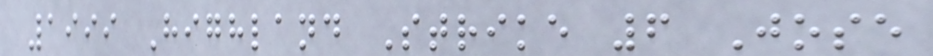1999 Highland Strike 6 Jose
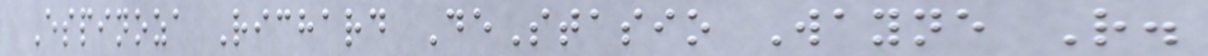Espinoza Richard DeStasio Wayne R.
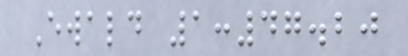Ewald 1:47.20
